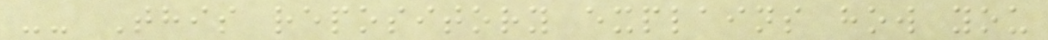-- This repository explains how you
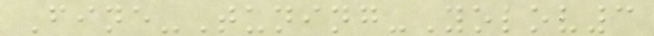Fine-Tuning-Yolov3
